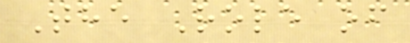The Role of
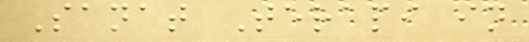Sanat Terapi in
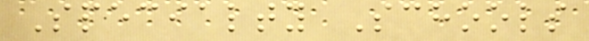Specialty Schools
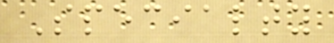Specialty
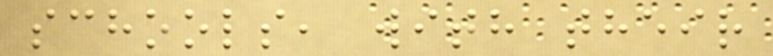schools, with their
